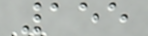155
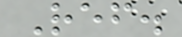Ref.
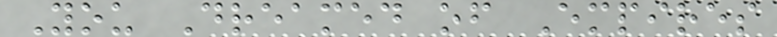You Dreamed of Empires
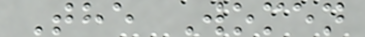The Women
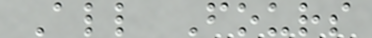All Fours
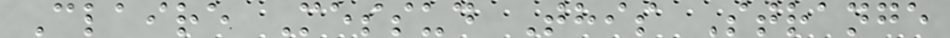Claire Messud This Strange
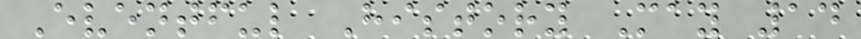Eventful History May 14
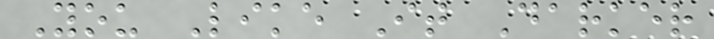You Like It Darker
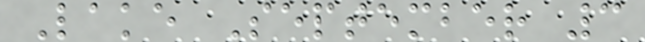Lake September 3
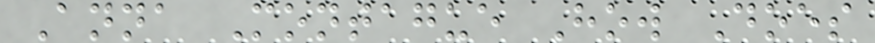Anna Montague How Does
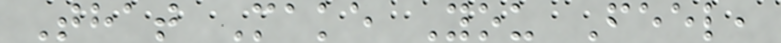That Make You Feel,
